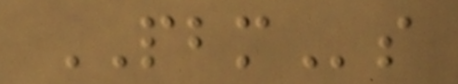PBMs
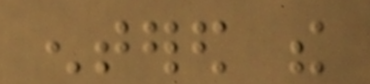entered the
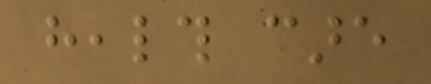health care
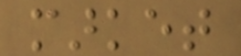market
